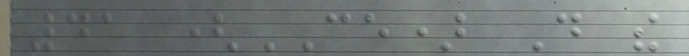41 (CE) Do the
